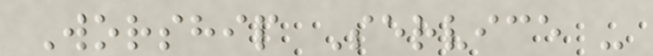Worship Service -
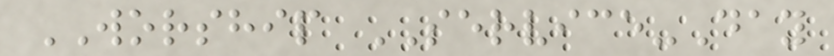WORSHIP SERVICE-Day
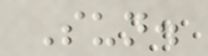Sun.
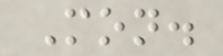Mon.
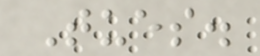Tues.
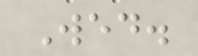Wed.
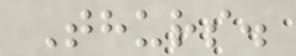Thurs.
